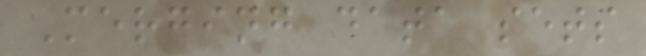Merging data sets
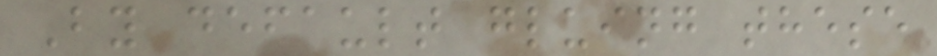By default gluing these
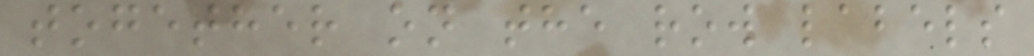together on the row labels
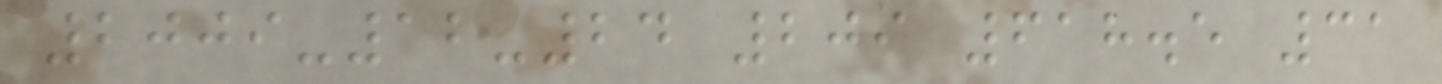2009-12-24 209 618.5 31
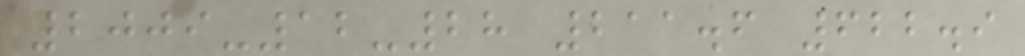2009-12-28 211.6 622.9
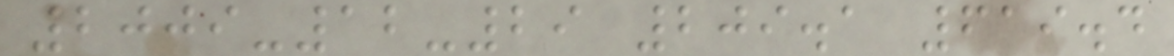2009-12-29 209.1 619.4
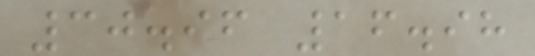30.96 16.98
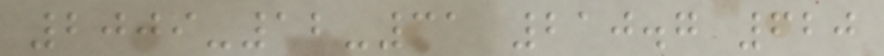2009-12-31 210.7 620
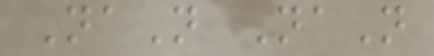NaN NaN
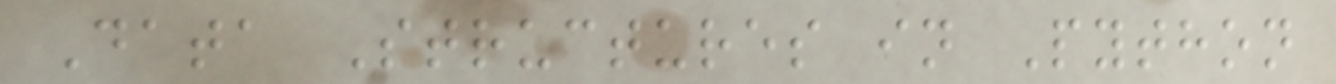Data Structures in Python
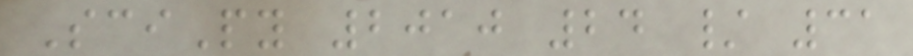SciPy 2010 24 / 31
